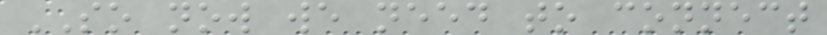SO now we need to connect
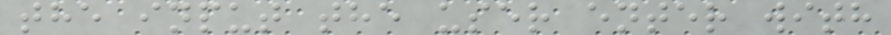the input the user enter with
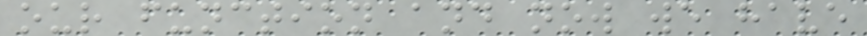our function and now we have
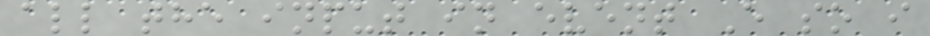all the input in event E so i
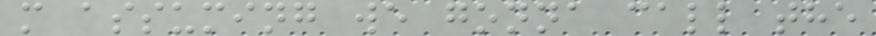m assuming we gonna call the
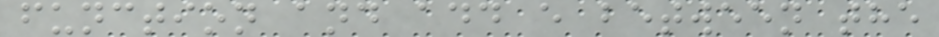function and add e between the
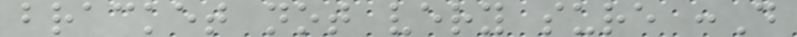bracket not very sure :D
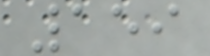159
